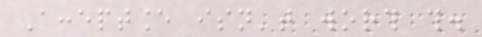Acceptance isn't worth this.
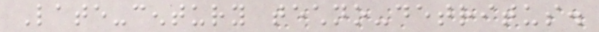Late-century techno-detritus.
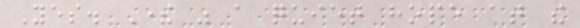Yes. There was a quiet hope at the
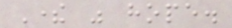There was hope.
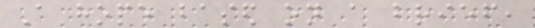A hope based on a brief,
